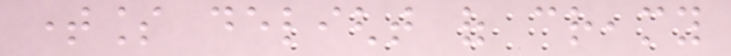timeless delight of creamy
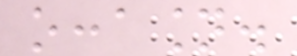occasion.
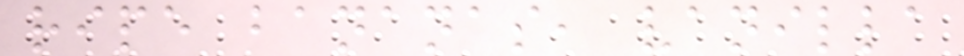ripe bananas, vanilla
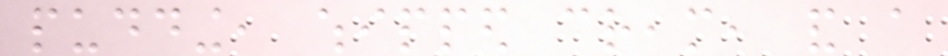pudding, whipped cream, and a
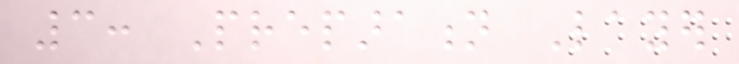3: Preparation Layer
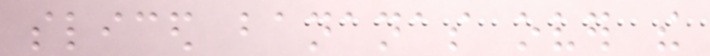sliced bananas over the
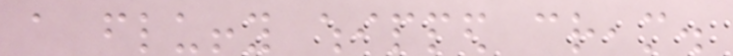a fluffy whipped cream.
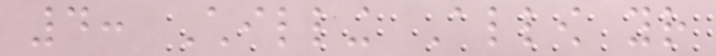4: Chilling Allow your
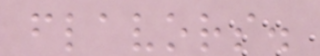flavors.
